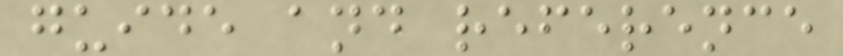guide and reference
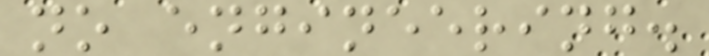no engineering.
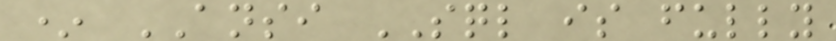* ANSI SQL is fully
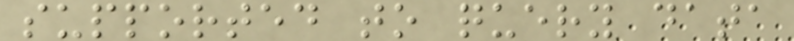supported to query data
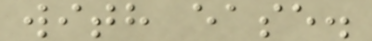with ease.
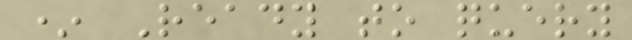* Ready to query
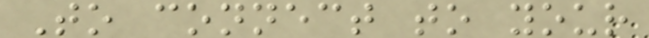To connect to your
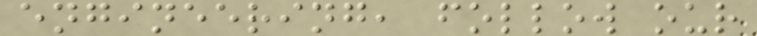engineering, follow our
